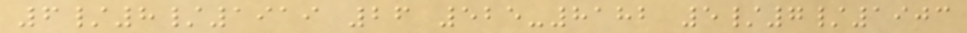6/8/1919 26 525-8182 5/7/1903
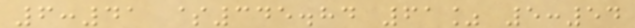6:41 $345.84 61% 5:54
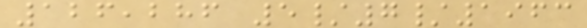126,286 5/7/1963
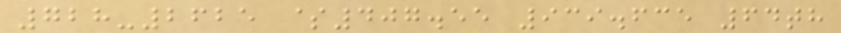728-2625 $407.55 939.635 64th
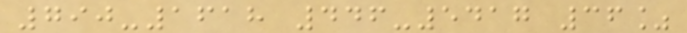790-1618 446-5417 36%
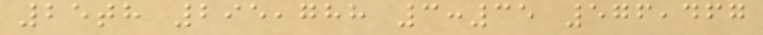25th 295,788 3:35 576,467
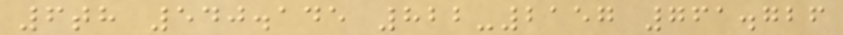6th 540.145 822-2157 761.726
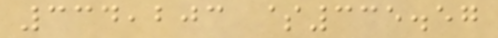334,203 $335.57
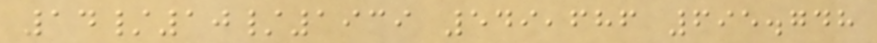14/10/1939 549,686 695.748
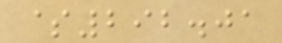$292.01
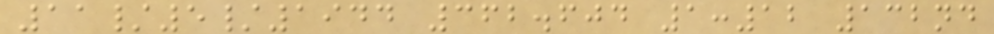11/5/1944 362.604 1:12 132nd
